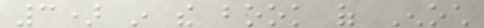3) in the book of Enoch
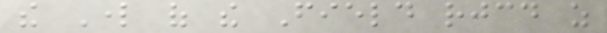the Lord of the Field rejoiced as
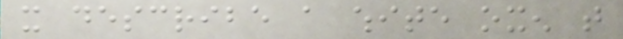it describe a white oxen that
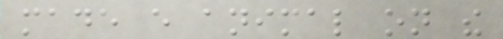made every animal on the
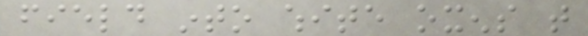field into white oxens that
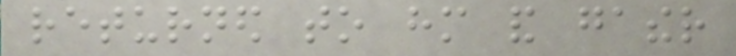returned to him and gather
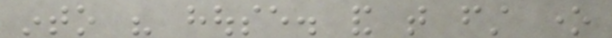into his house. and that first one
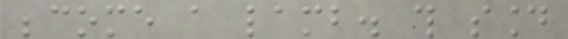become a lamb. this sound
